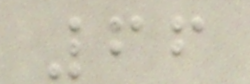66
